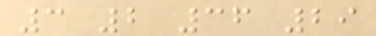3 2 36 29
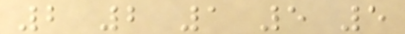2 2 1 5 5
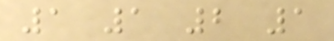1 1 2 1
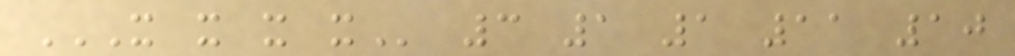X X X X 3 1 1 11 10
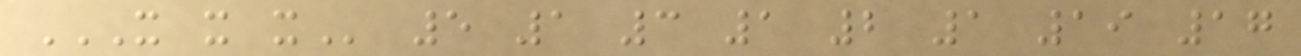X X X 5 1 3 1 2 1 19 17
